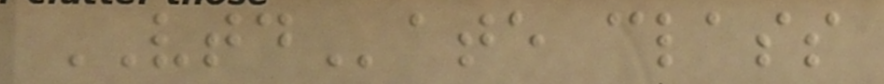VTDate class
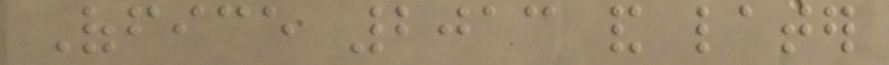Office 2013 and later
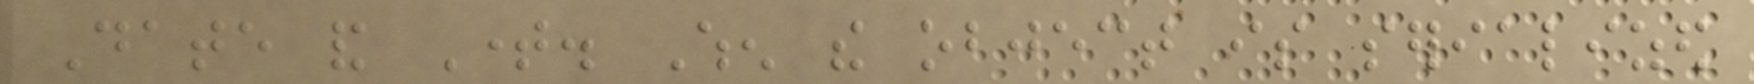Date and Time. When the object is serialized
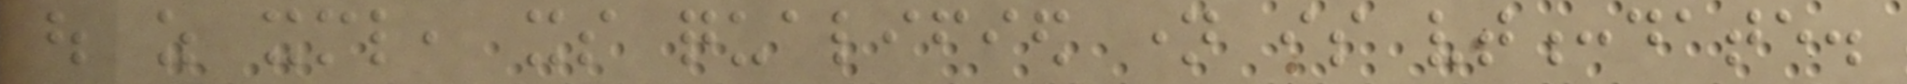out as xml, its qualified name is vt:date.
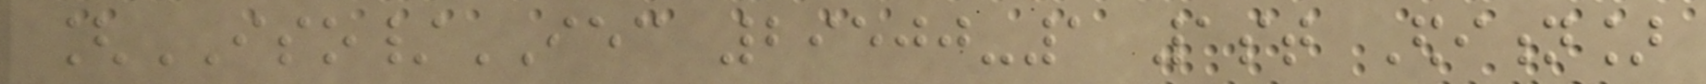[ISO/IEC 29500-1 1st Edition]
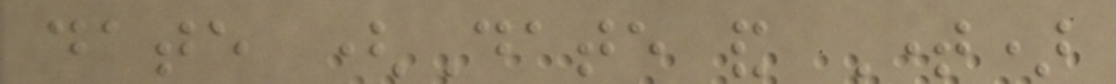date (Date and Time)
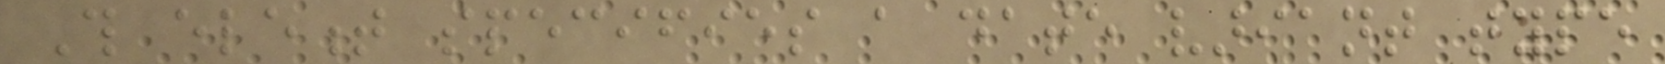This element specifies a date variant type
